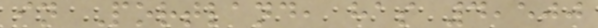in Portland, has 4,500
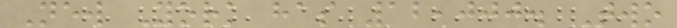New York has 12,000. Two
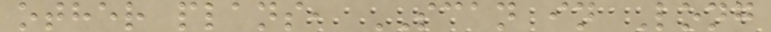other plans, SCAN in Long
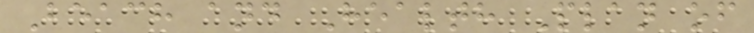Beach and Health Plan of
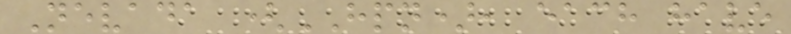Nevada (HPN), each have
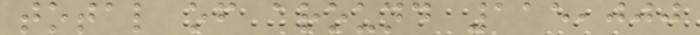total of around 115,000
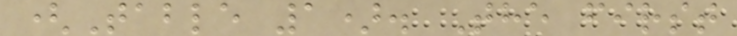(Table 1). The first
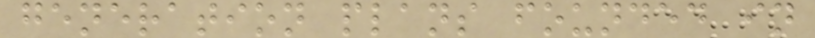generation plans founded in
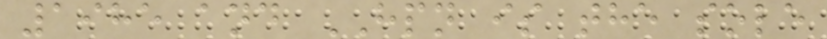1985 and HPN is the sole
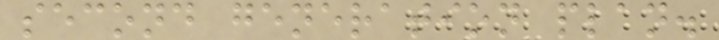second generation plan.
